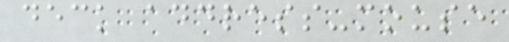deck address-mouse
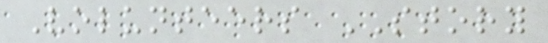Volunteers STORY
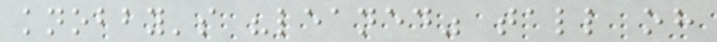knobby's "leaned" tall oh
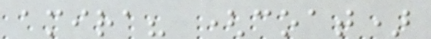amira? (coat)
